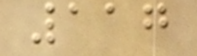117
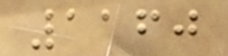1160
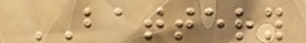BATTERY
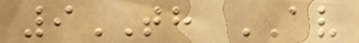9TH AV
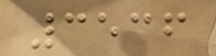3536
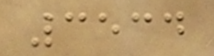3534
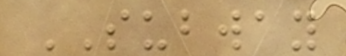SUBWAY
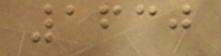1630
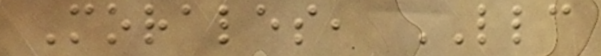Morales, LLC
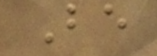Be
